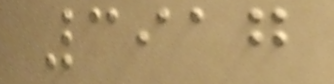3917
